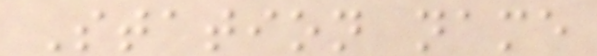Station name
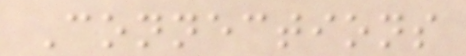Connections
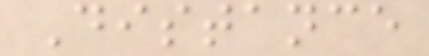Distance
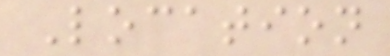Location
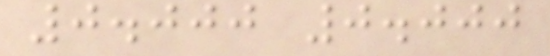0.000 0.000
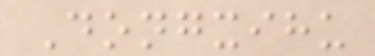Dongxihu
